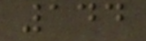144
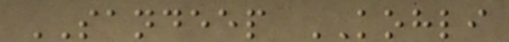SANDEEP KOHLI
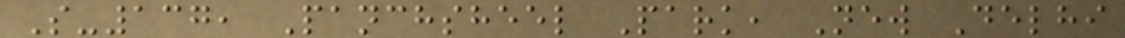S-137, Panchsheel Park, New Delhi
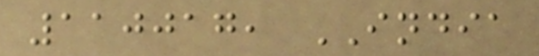110017, INDIA
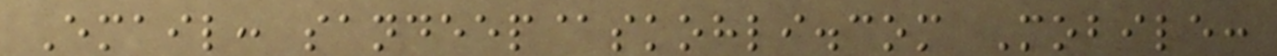Email: sandeep@skohli.com Mobile:
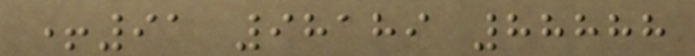+91 98189 88888
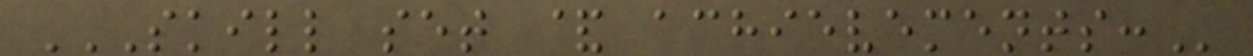SKILL SET & ACHIEVEMENTS:
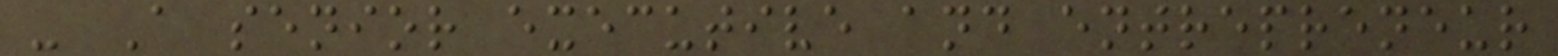- A senior executive and entrepreneur
